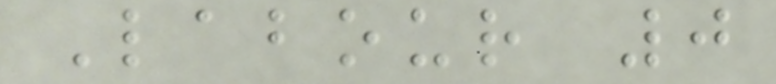Labour 0
